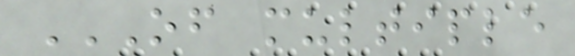OF MULTIPLE
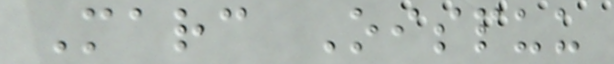Marc Oispuu
